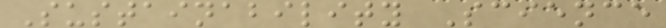Sustainability Science
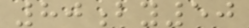80by50
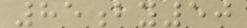85by50
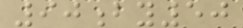90by50
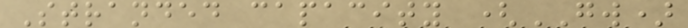Stranded capacity (GW)
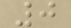0
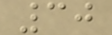30
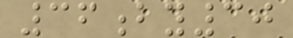36by30
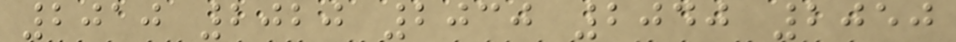2010 2020 2030 2040 2050
